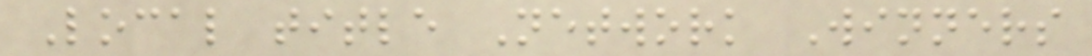Local title Network Winners
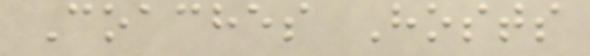Coaches Hosts
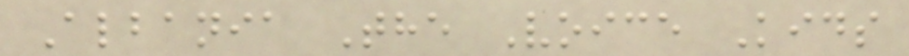Albania The Voice Kids
